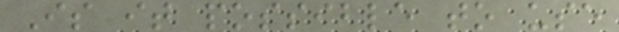Is it possible to use
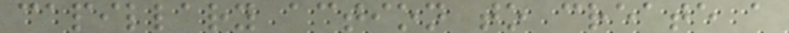capillary action to create a
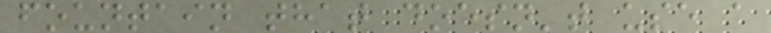fountain that doesn't use a
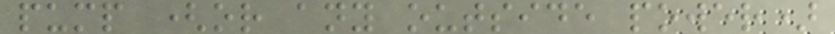pump (or any outside power)
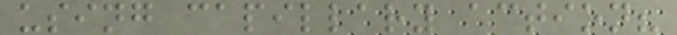using capillary action?
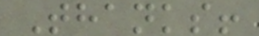Thanks!
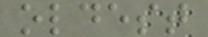oldest
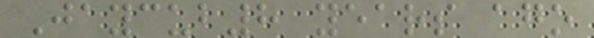Jaycub8 years ago
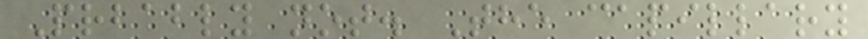Prbably not. The capillary
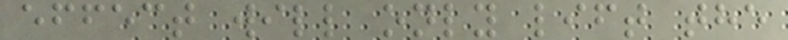effect will only lift the
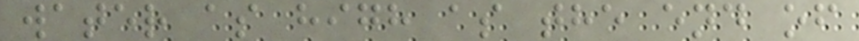water as high as the end of
